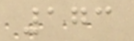173
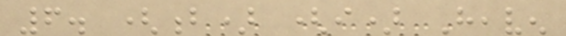6. (b) (i) Heaven
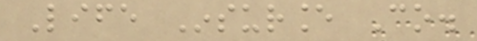Life Insurance Co.
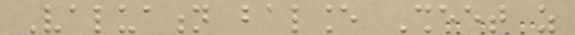Valuation balance Sheet as
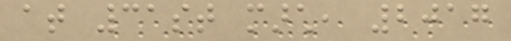at 31st march, 2017
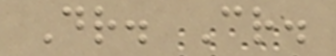Dr. Cr.
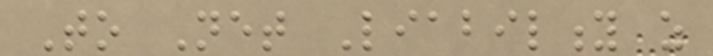To Net Liability as
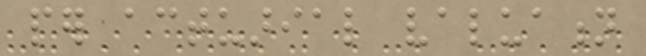per actuarial valuation
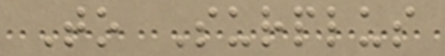To Surplus
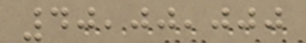40,00,000
